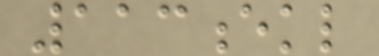113ekl
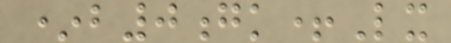*b0gk+Lx
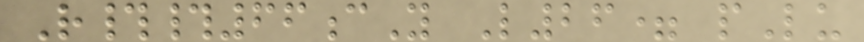R##66cY L26= pLu
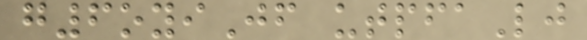g6oyiJf utpfaLj
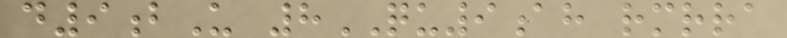d9bU 8QU9ah rmrra
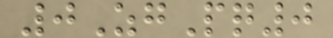0ZgPq0
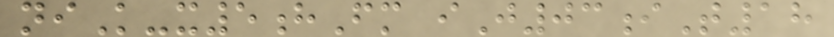niK-x5hFm iJ03iT18
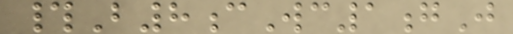#B8cWc1gJ
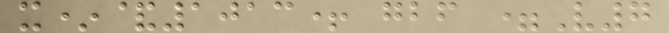x*&1013+ gbf =V7
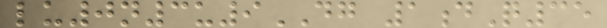lu0n3u9DG 1dQ35
